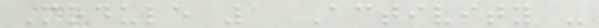Module 1 Activity -
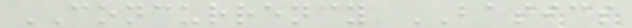CONCURRENCY BASICS
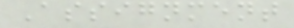Assignment
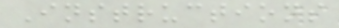Instructions
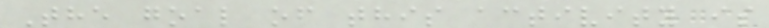The goal of this activity is
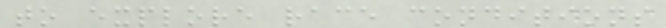to explore race conditions
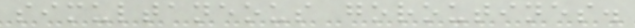simultaneous goroutines.
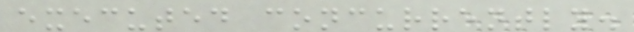executed concurrently.
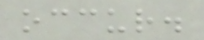occur.
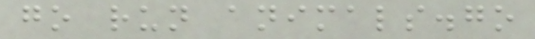go run animals.go
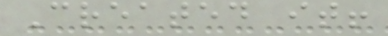Created it!
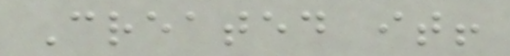Created it!
